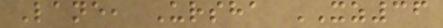Lane, Ursha XZ36
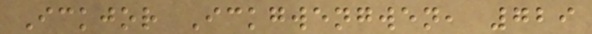Ickjor Ickgwengwen, 729
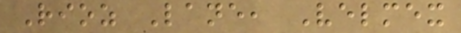Rioz Lane, Velmex
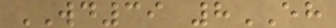WD39 8EH
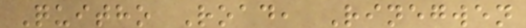Quitho Road, Rinegwen
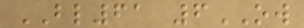BL61 6OW
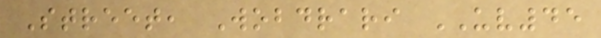Street, Wobdrari UV45
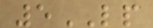5LP
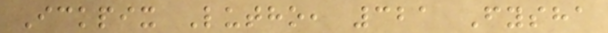Ickpix Lutho, 321 Fysha
